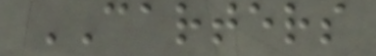CARTERS
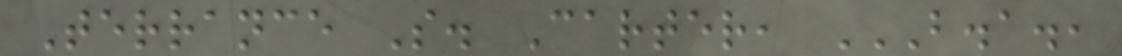Terrance S. Carter, B.A.,
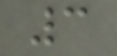3
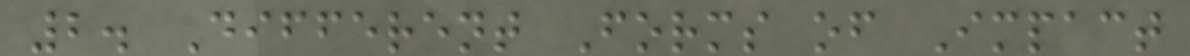2. Different Forms of Impact
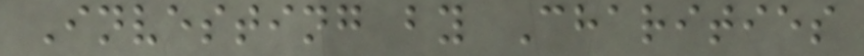Investing by Charities
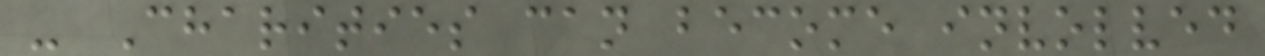- Charities can become involved
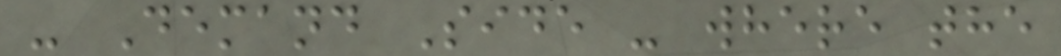- Demand Side - where the
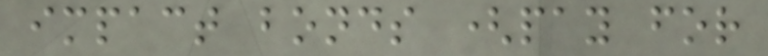impact bonds (pay for
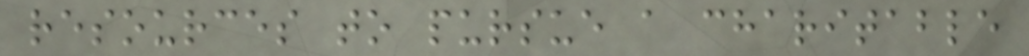resources to pursue a charitable
